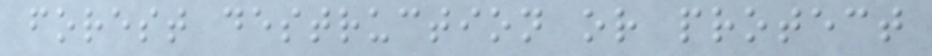forest destruction or protect
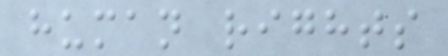human rights
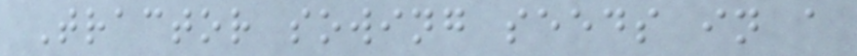Tractor sowing seeds in a
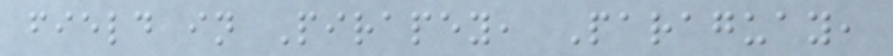field in Pirapey, Paraguay,
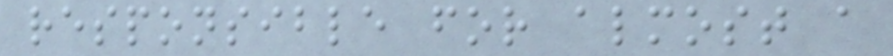responsible for almost a
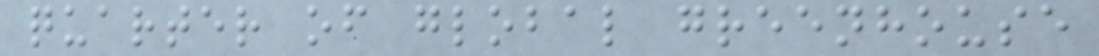quarter of global greenhouse
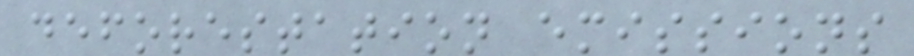deforestation emissions
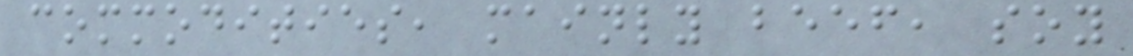commodities, mainly beef, soy
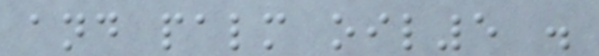and palm oil5 .
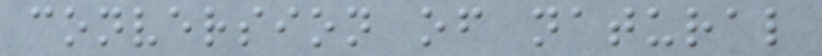conversion of natural
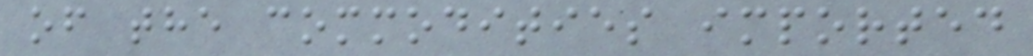of the commodities imported
